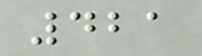421
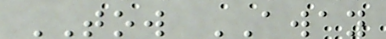TOW AWAY
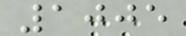1005
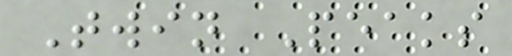Twin Peaks
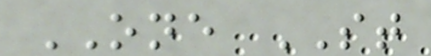ONE ST
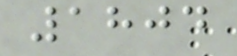1804
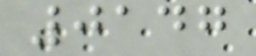0147
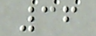36
